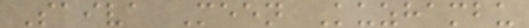Saiva Meen Kuzhambu
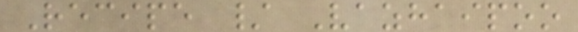Recipe / Vazhaipoo
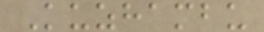Kuzhambu
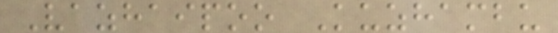Vazhaipoo Kuzhambu
